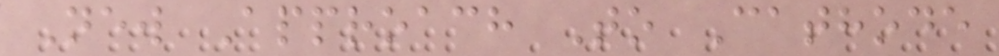New Approach To Cathode
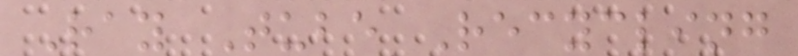Ray Tube Recycling
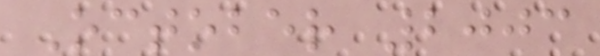October 2003
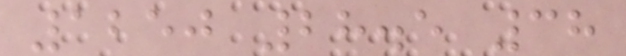1250 28.5 38
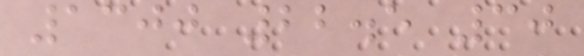1300 22.5 30
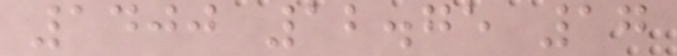1400 12.75 17
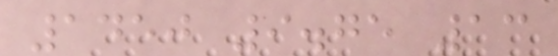1450 9.75 13
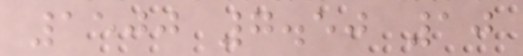1500 7.50 10
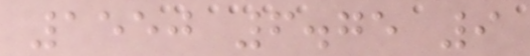1550 6.75 9
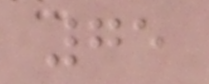75
